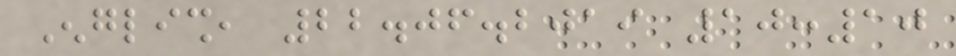English, 22.06.2019 10:10
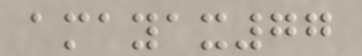amayax77
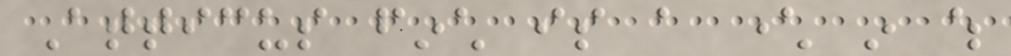Atticus finch is a character in which
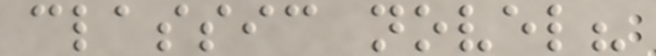classic novel?
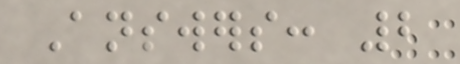Answers: 2
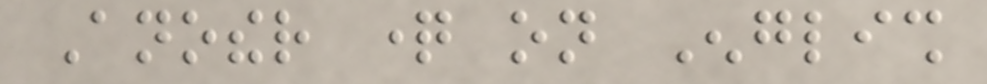Another question on English
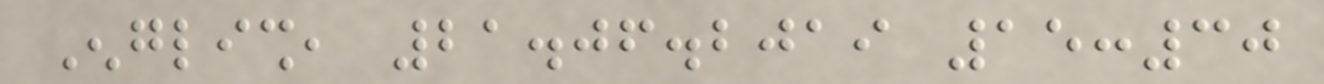English, 21.06.2019 15:30
